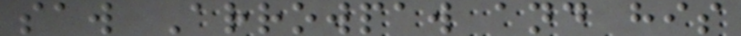saw Arrowpaw and his
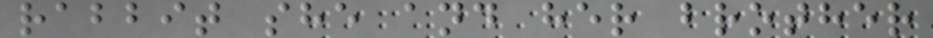rabbit she and her brother
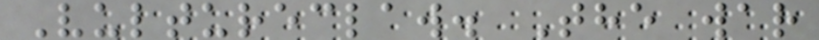Vultureclaw. The war
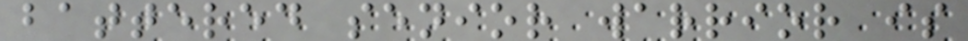battered senior warrior is
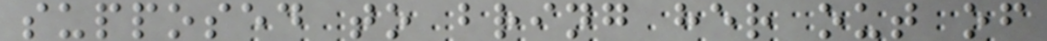supposed to bring her out of
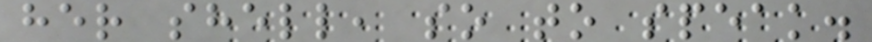her shell, so to speak.
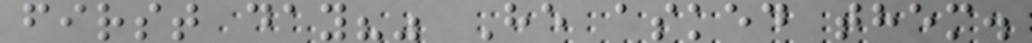first day?" He asked them.
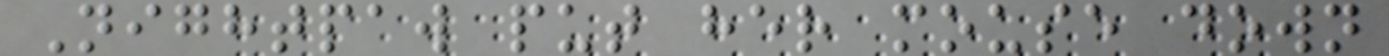Nightpaw put her mouse down
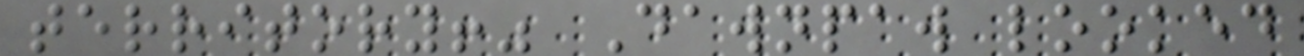territory!" Dawnpaw looked
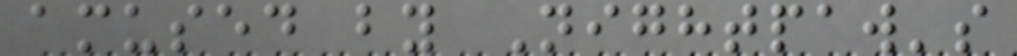amused by Nightpaw's
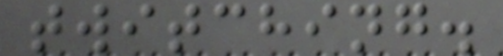twitching.
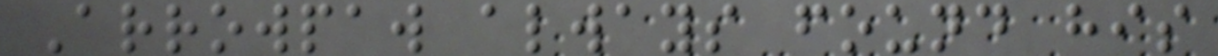Arrowpaw always found his
